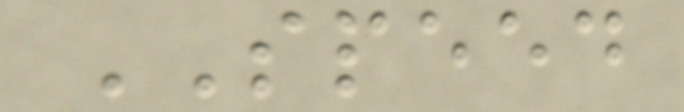SPEED
